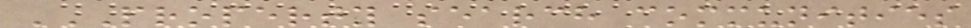PROPERTY SEARCH COMMUNITIES
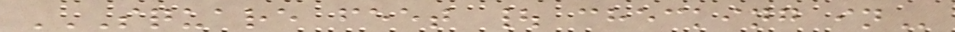SQUARE FEET | CHECKING IN
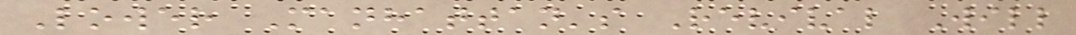Lower Manhattan's Revival Will
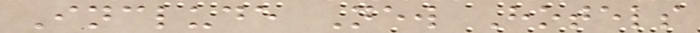Include New Hotels
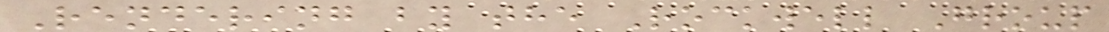Rendering by the Rockwell Group
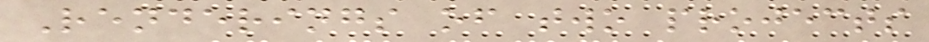Renderings of two projects
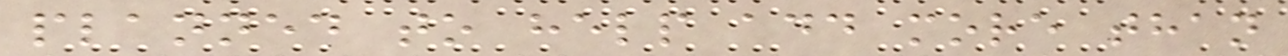planned to help add more than
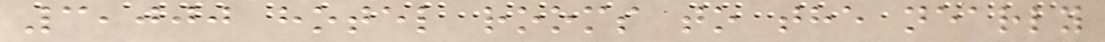3,000 hotel rooms to the nearly
